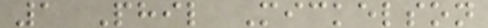1 Phil Mickelson
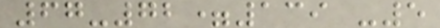67-72=139 -5
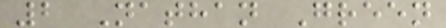2 Nathan Green
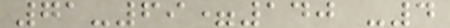71-69=140 -4
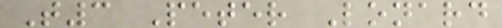T3 Peter Lonard
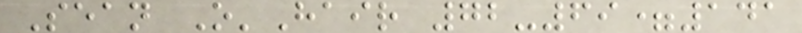Sean O'Hair 72-69=141
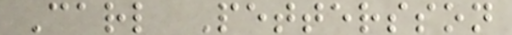Carl Pettersson
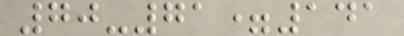70-71=141
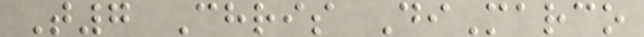T7 Chris DiMarco
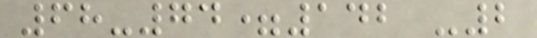68-74=142 -2
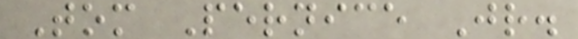Tom Pernice Jr.
